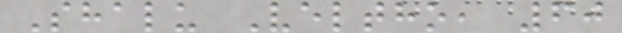Shalu Veltho, 60
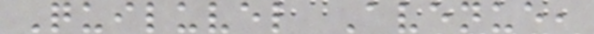Quiluvel Avenue,
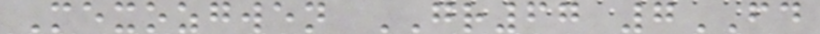Mexozgwen GR67 7FD
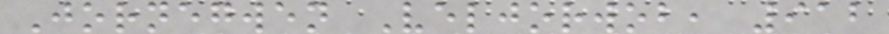Jornegwen Veljorwob, 912
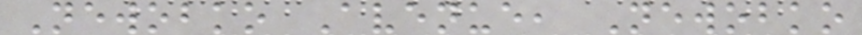Newobko Avenue, Newobko
